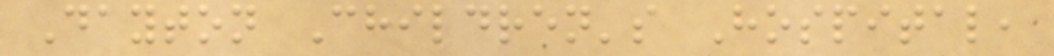Dayton Children's Hospital,
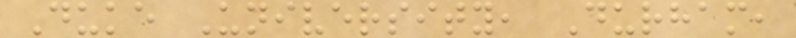Duke University, Durham,
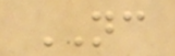NC
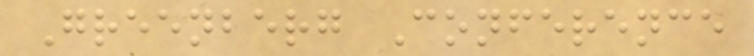Greenberg Conference
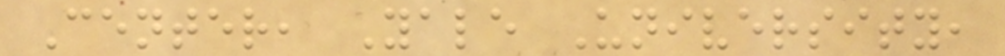Center, Yale University,
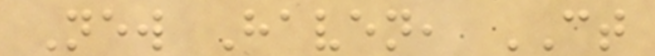New Haven, CT
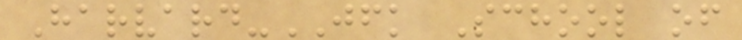Harvard-JFK School of
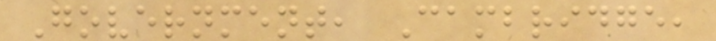Government, Cambridge,
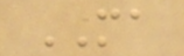MA
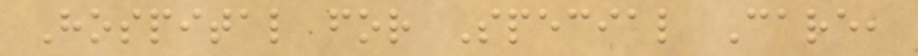Hospital for Special Care,
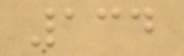134
